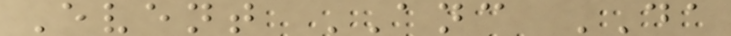Event ANC DA
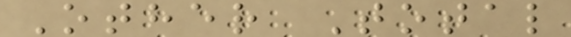Other Total
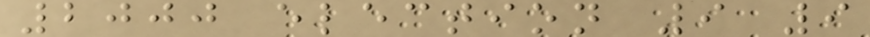2000 election 9 9
